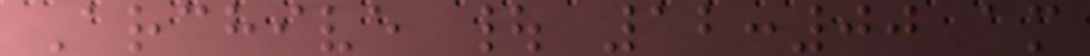Archive | 12:00 am
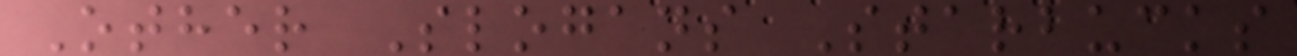Other Slogans Starbucks
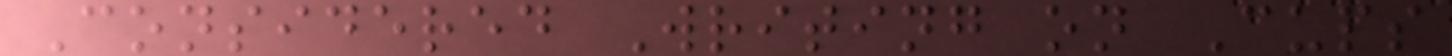Considered Writing on Cups
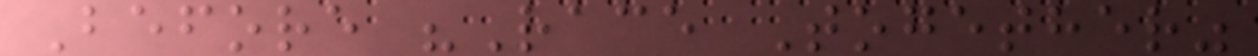Before "Race Together"
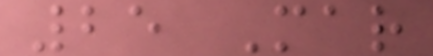25 Mar
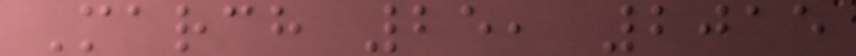March 25, 2015
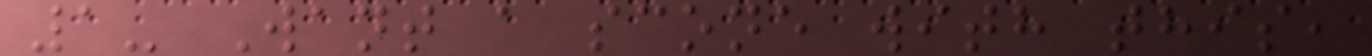1- Want a scone with this,
